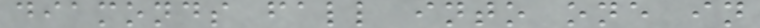diamonds fall into one in
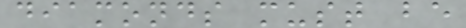diamonds must be
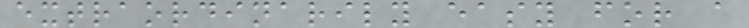extraordinarily easy for a
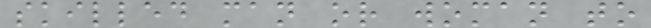skilled man or woman to
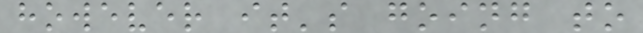however it's going to
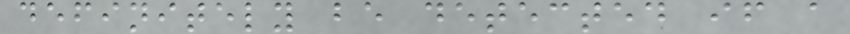definitely be detected if a
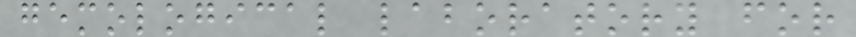gemological laboratory for
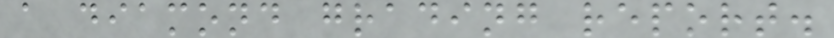a diamond grading report.
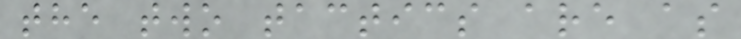the two tactics are as
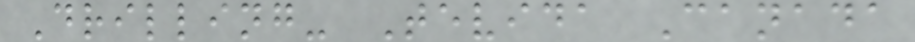Drilling- Tevida Canada
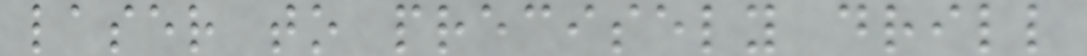laser to precisely drill
